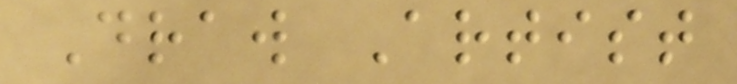Draw Artist
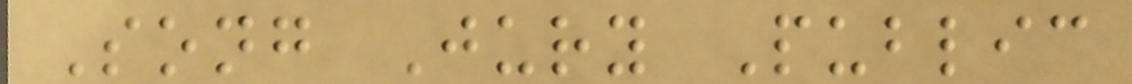Song Jury Public
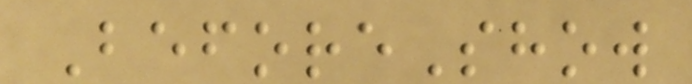BeforeShow
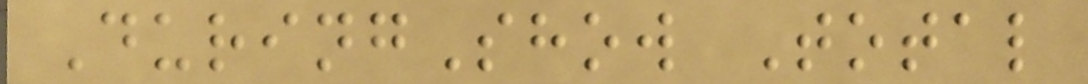DuringShow Total
